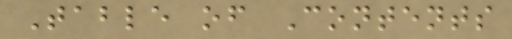Table of Contents
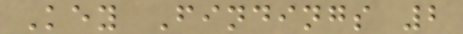Key Findings 2
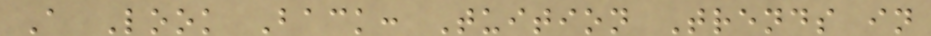A Look Back: Tuition Trends in
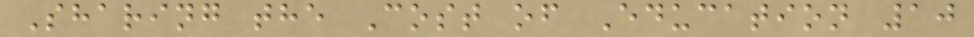Sharing the Cost of Education 10
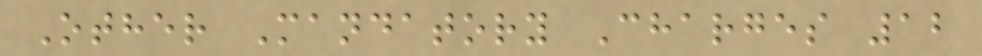Other Mandatory Charges 12
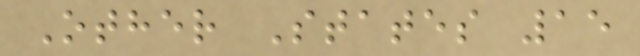Other States 15
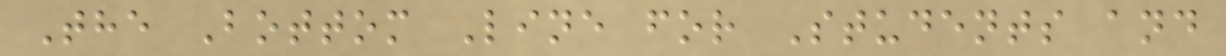The Bottom Line for Students and
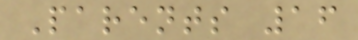Parents 16
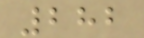282
